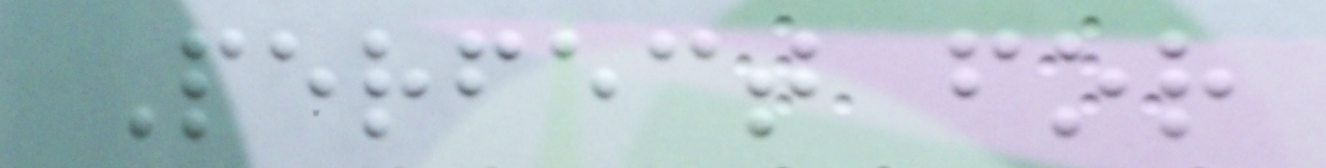Perfect for
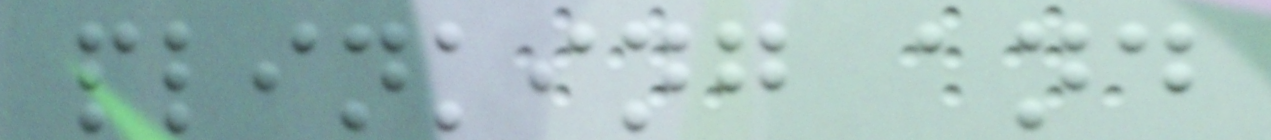plinking and
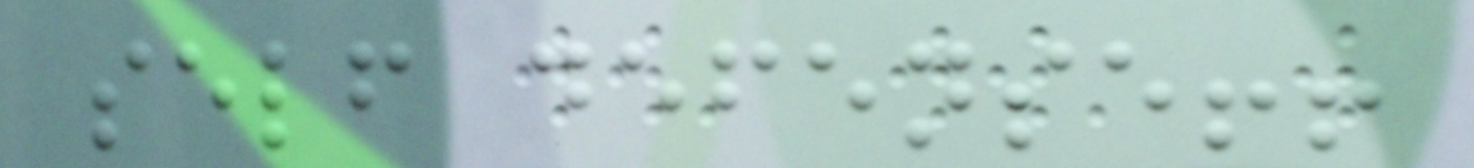self defense!!
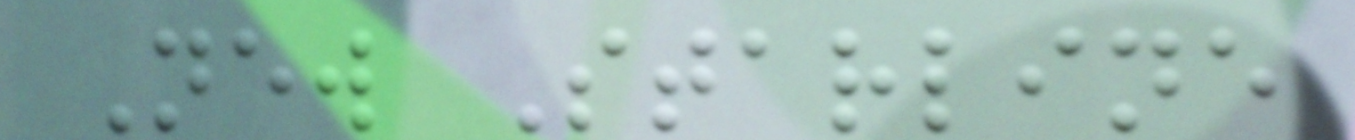New Starline
